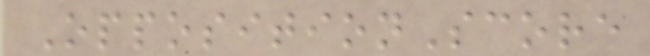OppositionScore
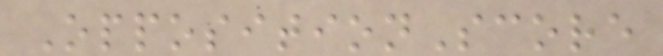OppositionScore
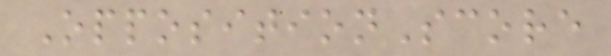OppositionScore
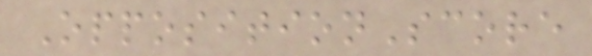OppositionScore
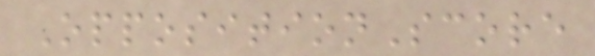OppositionScore
